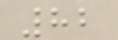82
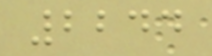2244
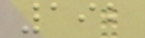192
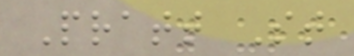Pratt St
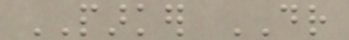PARKER DR
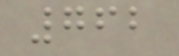762
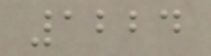1224
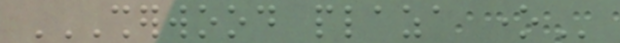SHERWOOD PLAZA ONE
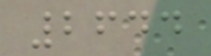2644
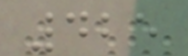425
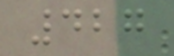427
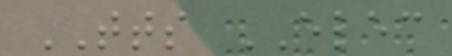TTS ELEC
